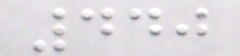440
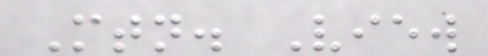Mtn. View
